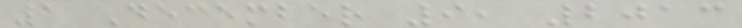1 December 9, 2013
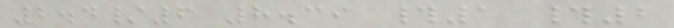2.4/6 8.39 #1 #2
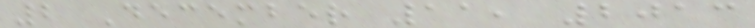2 December 11, 2013
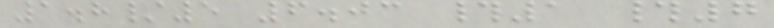1.8/5 6.03 #1 #7
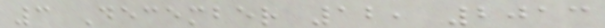3 December 12, 2013
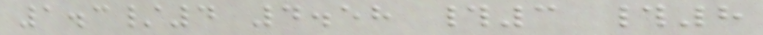1.3/4 4.58 #3 #8
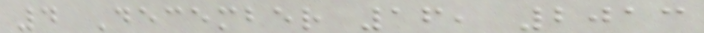4 December 16, 2013
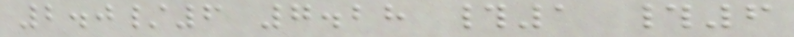2.0/6 7.28 #1 #6
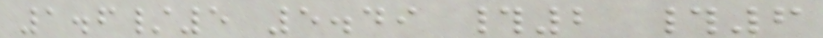1.6/5 5.49 #2 #6
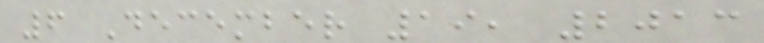6 December 19, 2013
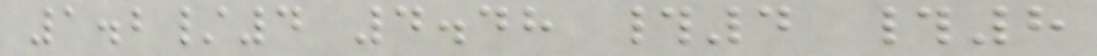1.2/4 4.48 #4 #8
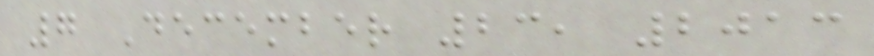7 December 23, 2013
